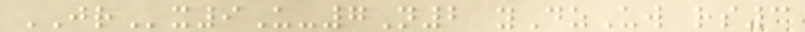JRx9U-7N2 yDzUw rs3
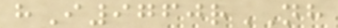hI9760rNH
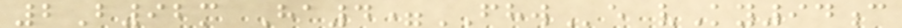2B92m Ha4=FHWe vKy94c
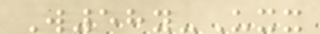W58y-Uxx
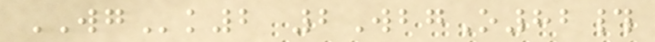WGk2 2WbgO82#
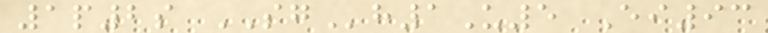1p2s SGh1U5 Ei93
